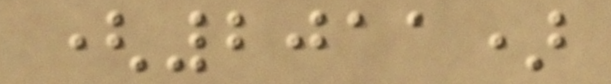(2011)
